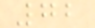72
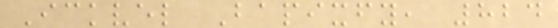Ickvel Bapixfy, 824
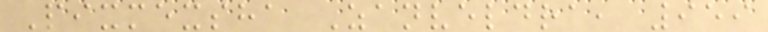Pixmexsha Zanveldra, 959
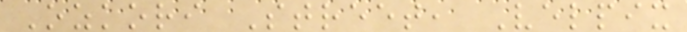Ozkori Street, Velpix
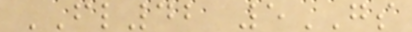FL42 5GS
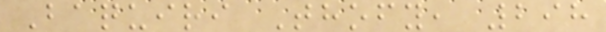Baquiri Thofy, 298
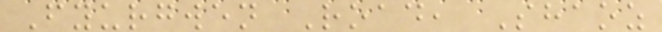Fyurgwen Road, Shaoz
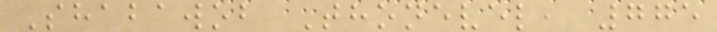Shabawob Thonevel, 775
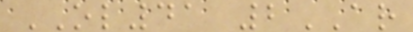OL41 2AR
